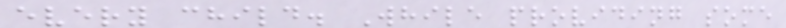every child. While providing some
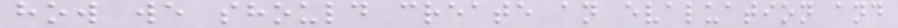how we should create an evaluation and
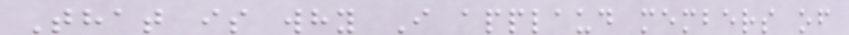That is why I applaud members of
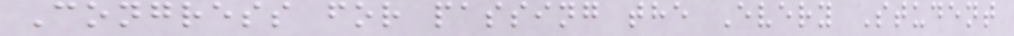Congress for passing the Every Student
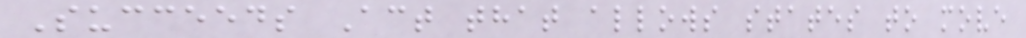Succeeds Act that allows states to move
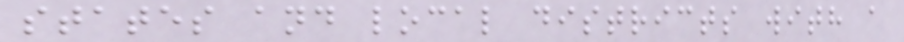states and local districts with a
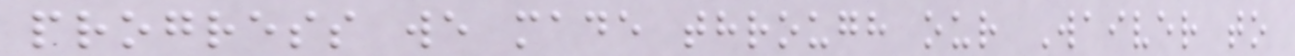progress we made through our Waiver to
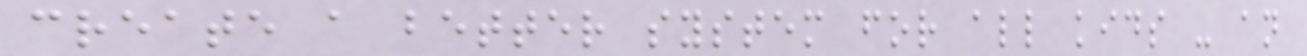create a better system for all kids - an
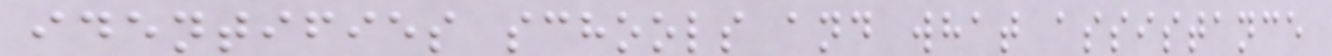identifies schools and what assistance
